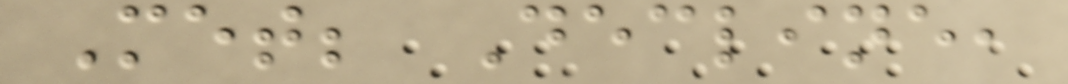Met; Decline,
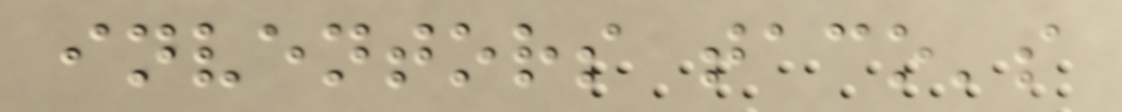inventors taco's
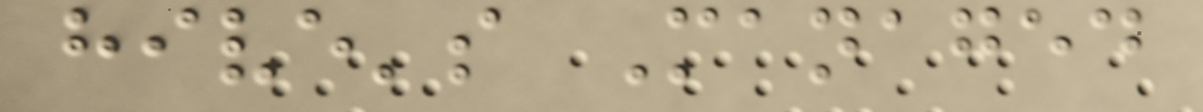hive's Managed
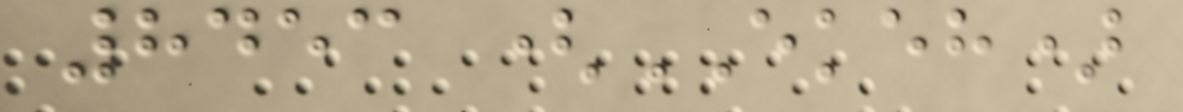8453 (EKEH)
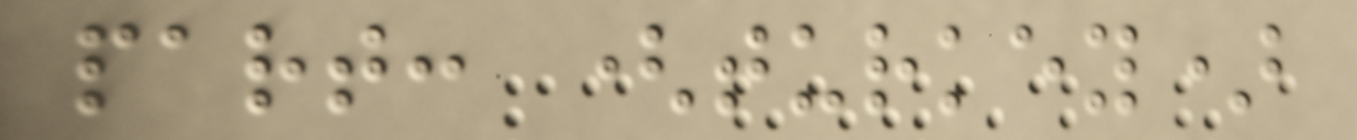part: (turkey)
